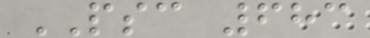PSC 683
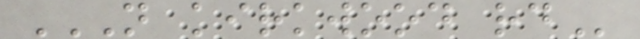N KIRKWOOD RD
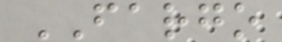FARGO
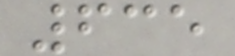635
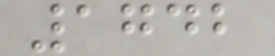1742
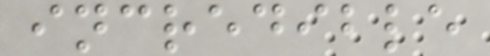incredible
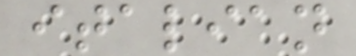italian
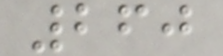260
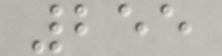255
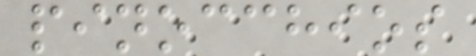pinocchios
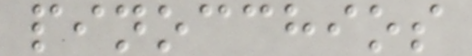pinocchios
